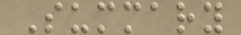Summary
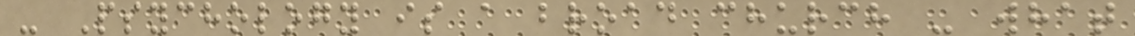- Psychology is a broad church - what
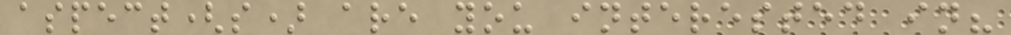aspect(s) are you interested in?
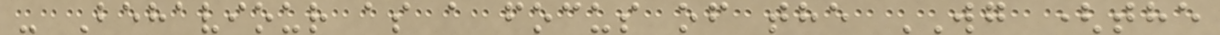- Behaviour as a focus of the WG (the
